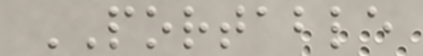PORTABLE
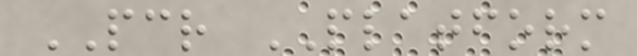PCR PLATFORM
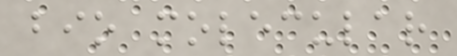bio molecular
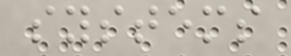systems
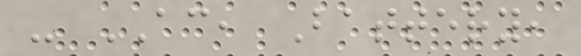- AC, Battery,
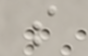s
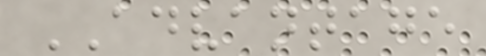ADVANTAGE
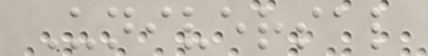Universal
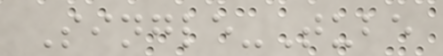Single-Tube
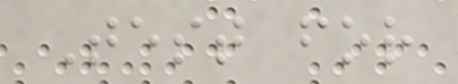Test for
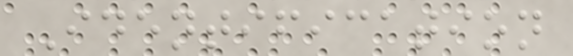Identification
